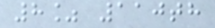8% 110th
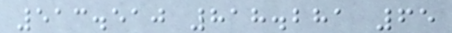513.510 818.281 65
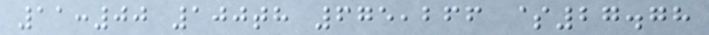11:00 100th 675,266 $27.78
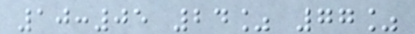10:05 24% 77%
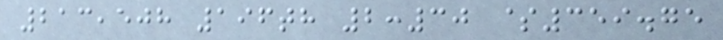213,508 196th 2:30 $359.75
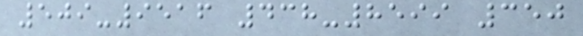509-9516 438-8599 350
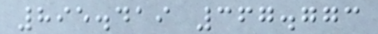895.419 367.773
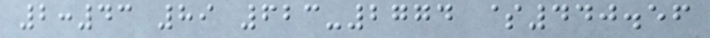2:43 89 623-2774 $440.56
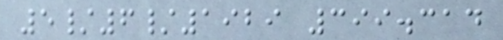5/6/1929 399.314
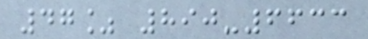47% 890-6633
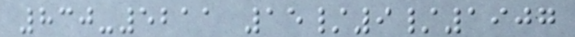830-5211 15/9/1907
